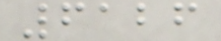6126
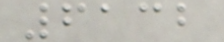6132
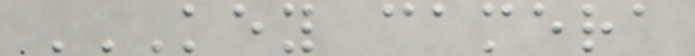KEY CAMERA
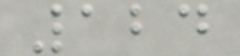124
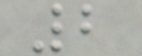2
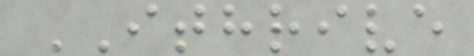ITHRIVE
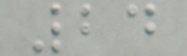24
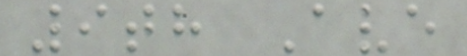9th Ave
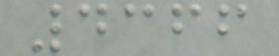4366
